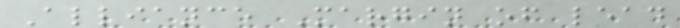Alliance Margin of lead
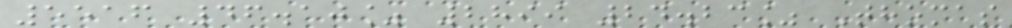5516 46.10% 2899 24.23% Thomas
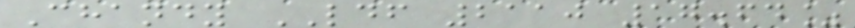Chandy LDF 2110 17.64%
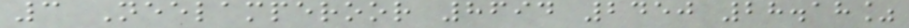3 Neelamperoor 8694 2450 28.18%
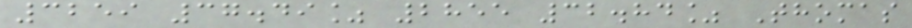3259 37.49% 2855 32.84% Thomas
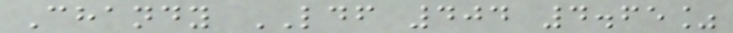Chandy LDF 404 4.65%
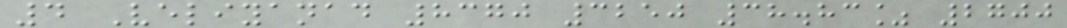4 Veliyanad 8370 3250 38.83% 2700
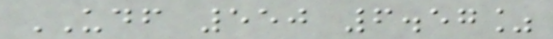UDF 550 6.57%
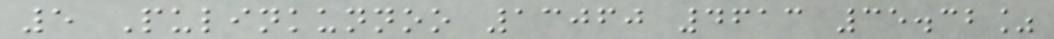5 Pulinkunnoo 13060 4613 35.32%
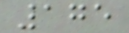175
